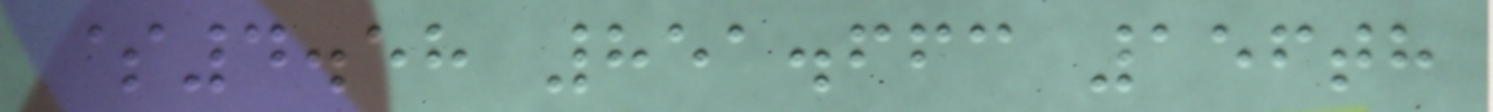$4.58 851.663 156th
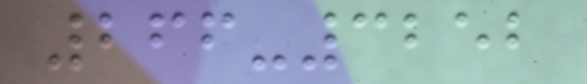266-3252
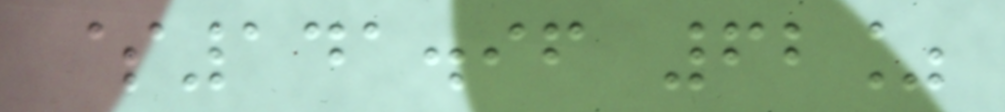$141.96 62%
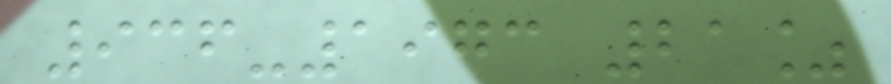936-1973 21%
